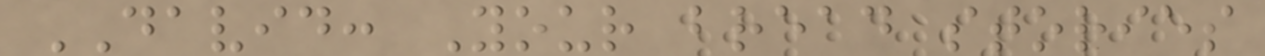DAVID: Your bread stories
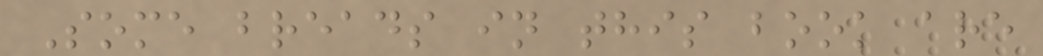Some breads in this book are
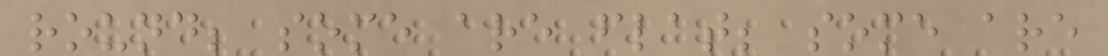round; some are flat; some are
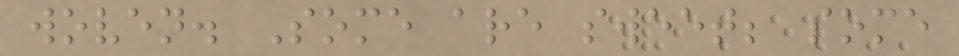woven. Some are sweet; some
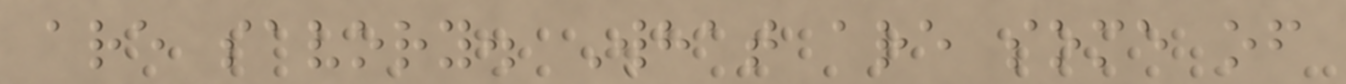are savory. What are some of
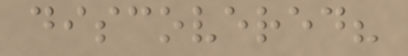discovered?
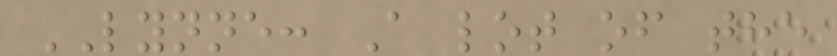LYNNE: A lot of the
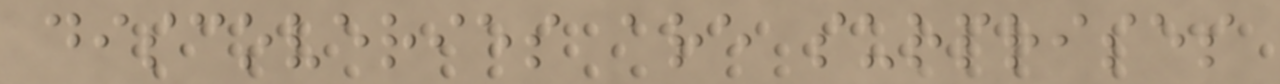discoveries are surprises
